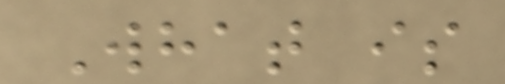What is
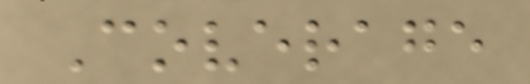Coverage
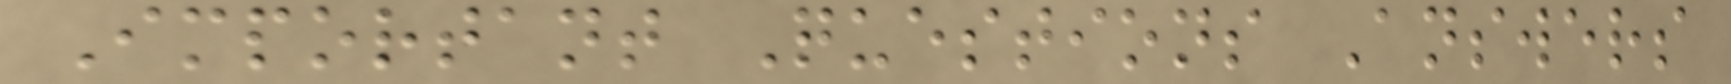Important Questions Answers
